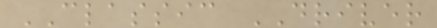CLASSIC DRIVER
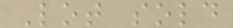Lot sold
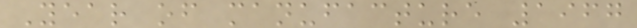Year of manufacture 1967
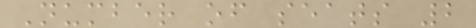Number of seats 2
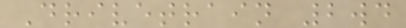Drivetrain 2wd
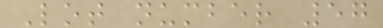Lot number 57
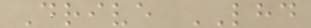Drive LHD
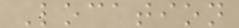Location
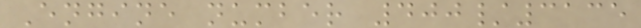Engine number 400/3135
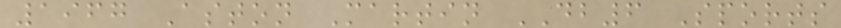1967 Aston Martin DB6 Sports
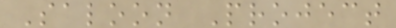Saloon Project
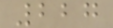227
